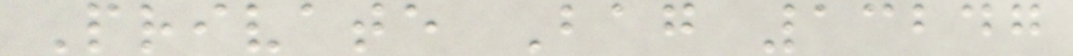Private Bag 13247
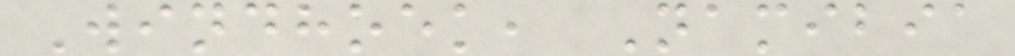Windhoek, Namibia
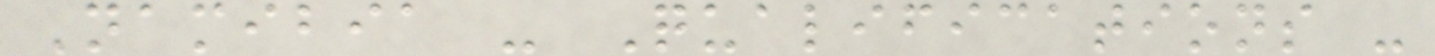Namibia - Qualifications -
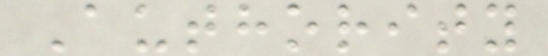Authority
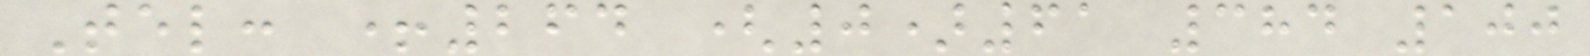Tel: +264 (0)61 384 100
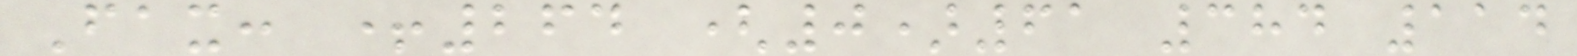Fax: +264 (0)61 384 114
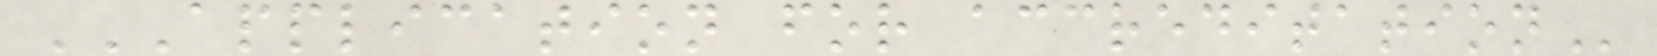APPLICATION FOR ACCREDITATION
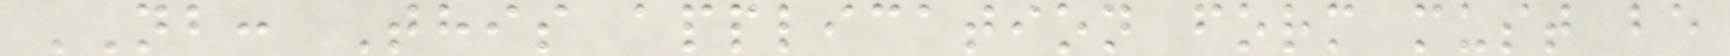NB: This application form must be
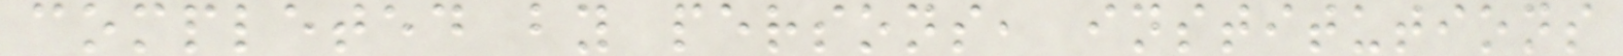completed by persons, institutions
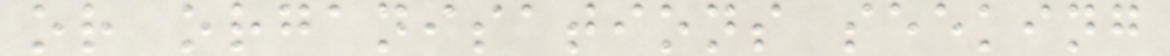or organisations seeking
